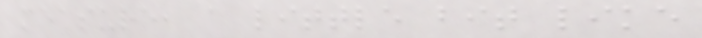measure, a little bit like
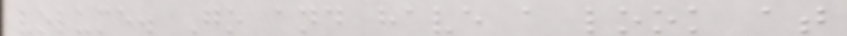volume. Go and have a look at
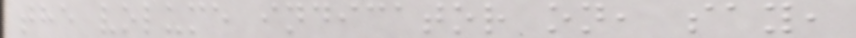the volume indicator on, say,
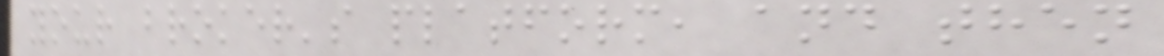your broker's platform, and then
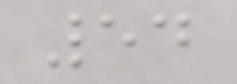54
